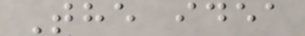The idea
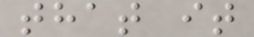that it
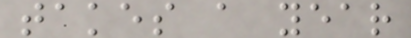takes a year
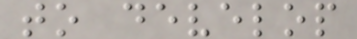to develop
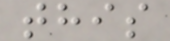this
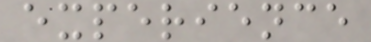experience
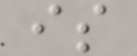is
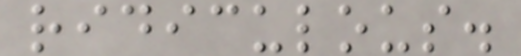ridiculous.
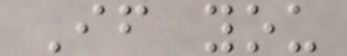If you
